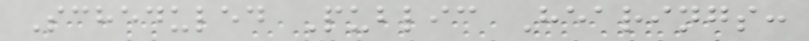Scheduled Public Hearings:
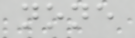none
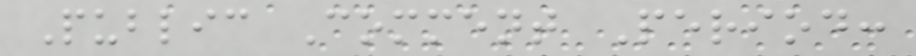Public Comment Period:
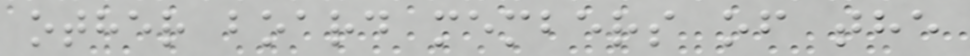other board members of the
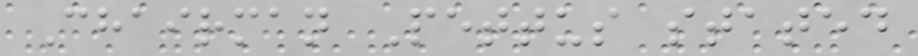Chairman Pettus stated
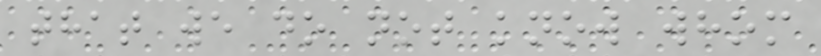that we do not know whom
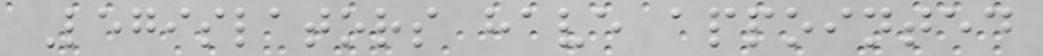Legislators have appointed
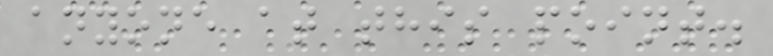anyone at this point.
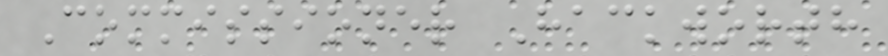Commissioner Hackworth
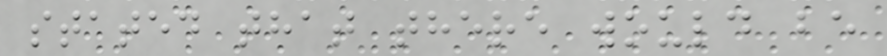stated that there would be
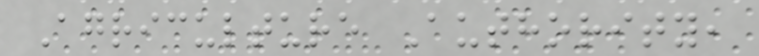Agriculture Authority,
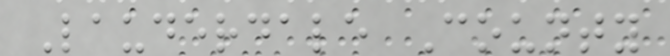Lauderdale County
